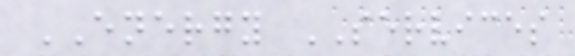ENERGY SERVICES
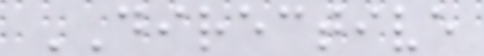DIRECTIVE
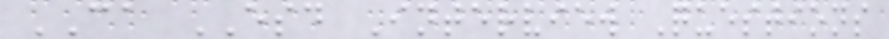CA ESD Interview Questions
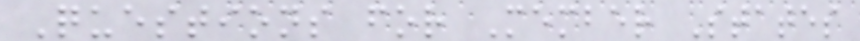Questions for Member States
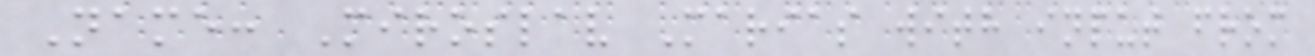Name: Miroslav Marias with input from
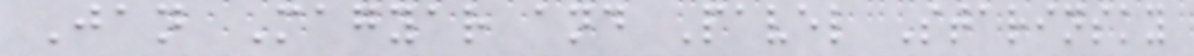Jan Magyar and Pavel Starinsky
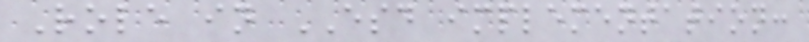Role in ESD implementation:
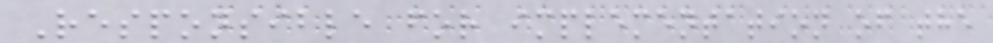Responsible for implementation of the
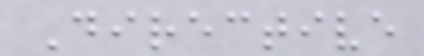Directive
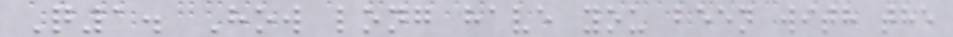Q1. How long have you been with the
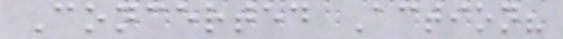Concerted Action?
